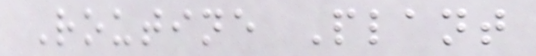Routine Plant
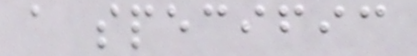a specific
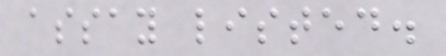assay listed.
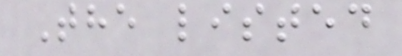The listed
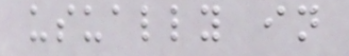usually in
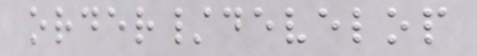order/develop
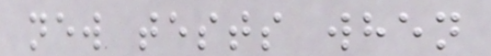new tests when
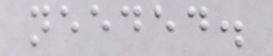needed.
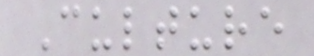Culture
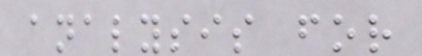analysis for
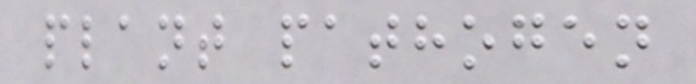plant pathogen
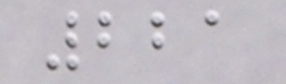221
